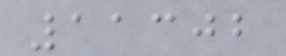11302
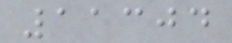11304
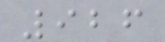926
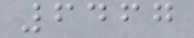6467
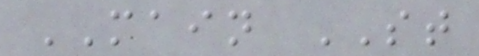MAIN ST
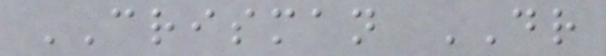CRISMAN DR
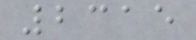2315
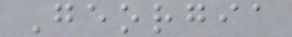Georgia
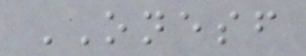ONESF
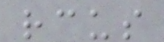rcus
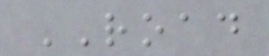ROAD
